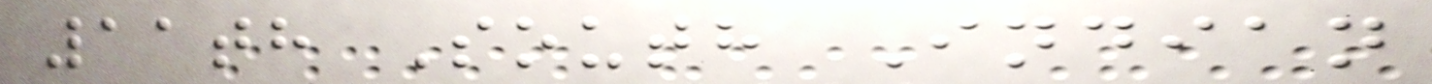11th South Indian
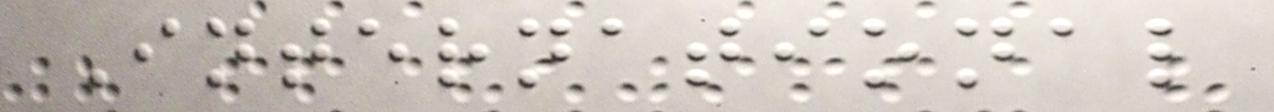International
